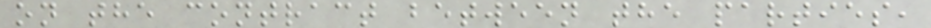on the contract between the parties,
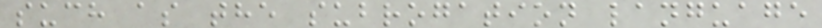such as the subrogation language
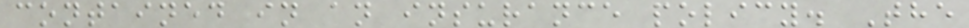contained in an insurance policy. The
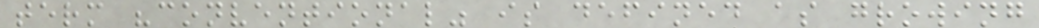term "conventional" is defined as growing
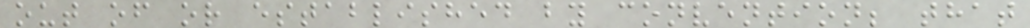out of or established by convention; that
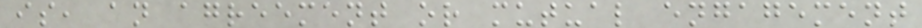is, an agreement or mutual engagement
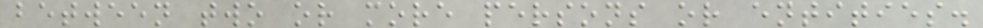between two or more persons or entities.
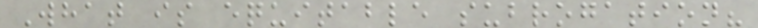What is equitable subrogation?
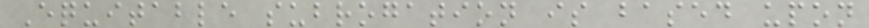Equitable subrogation is based upon
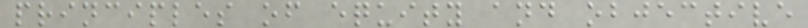principles of equity and objective
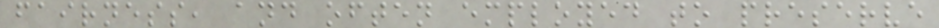fairness, and often employed to preserve
